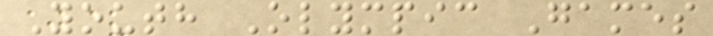Youth Olympic Games
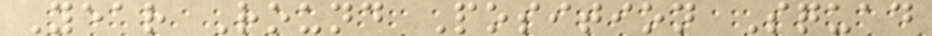Year Round Position Squad
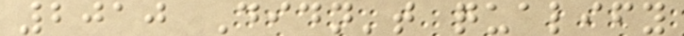2010 Didn't qualify
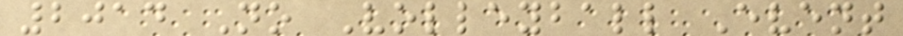2014 No Volleyball Event
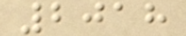2018
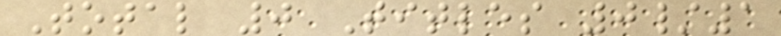Total 0 Titles 0/1
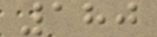180
